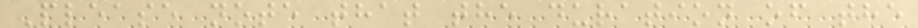Please note that the duration of the
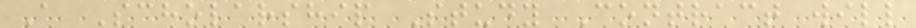A Scholarship Study Contract will
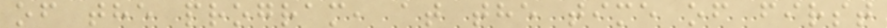of the program, at the time of first
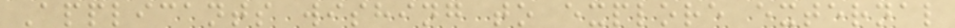Applicants wishing to explore external
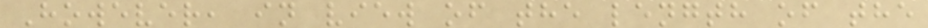However, in view of the length of the
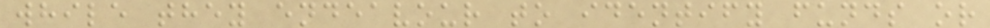while they endeavour to identify funds or
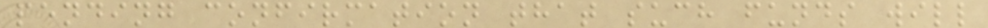pending confirmation that such funds will
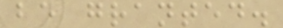be granted.
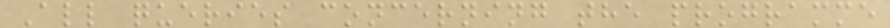All queries concerning the programme
